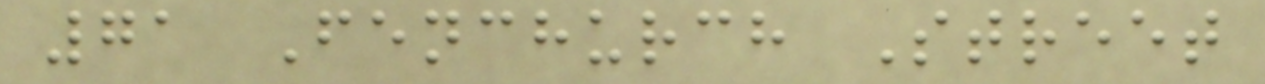71 Fenchurch Street
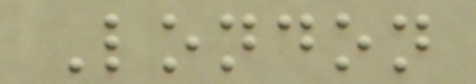London
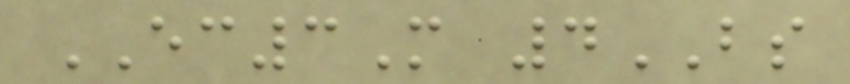EC3M 4BS
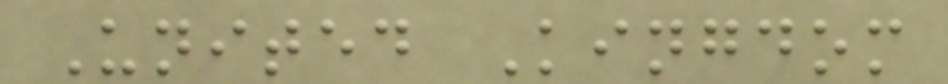United Kingdom
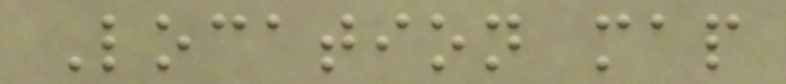Location map
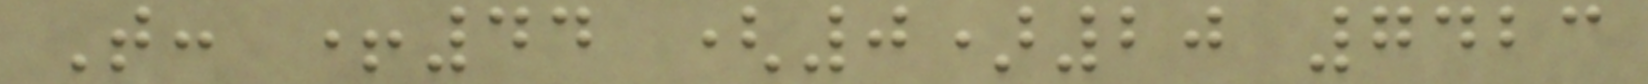T: +44 (0)20 7423
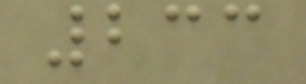233
